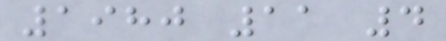1980 11 4
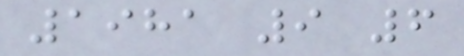1981 9 6
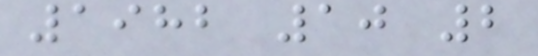1982 10 2
